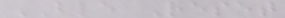BLE Reset
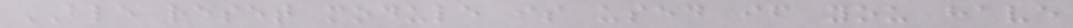BLE reset module is used if you have
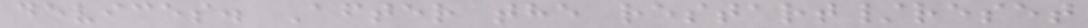devices. After the restart/reset
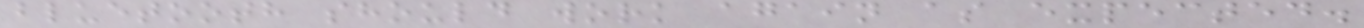bluetooth should work again as expected.
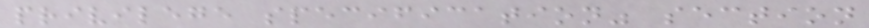privilege specification" section
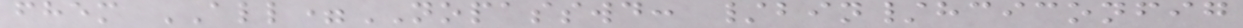fhem ALL=NOPASSWD: /bin/hciconfig
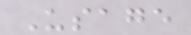Usage
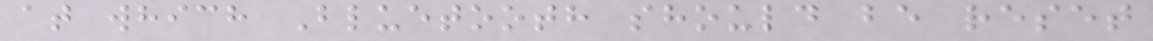at which Bluetooth should be reset
